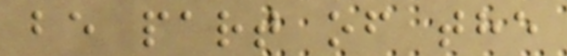be part of the
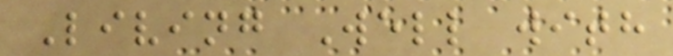Living Well with
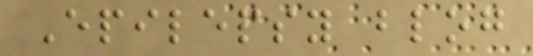Epilepsy blog
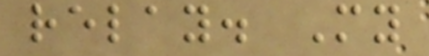relay. My
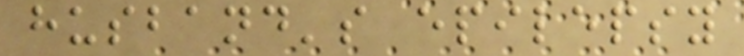husband's epilepsy
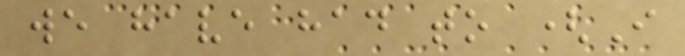we have had to (I
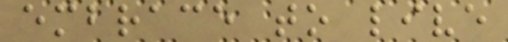embrace to live
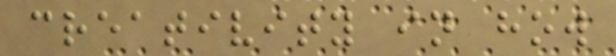creativity in how
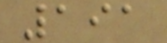191
